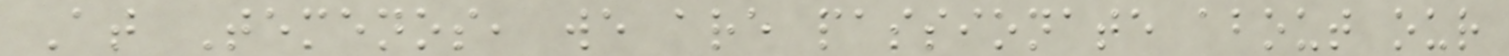At Temenos, we are passionate about our
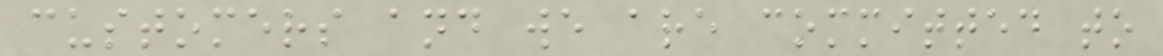customers and we are committed to
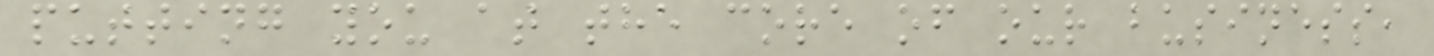putting you at the core of our business,
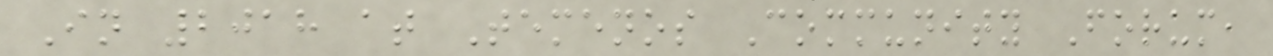In 2018 at Temenos Community Forum,
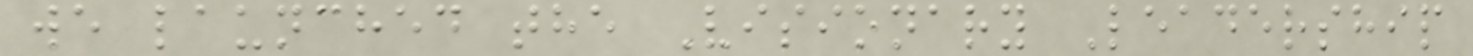we launched the Visionary Leadership
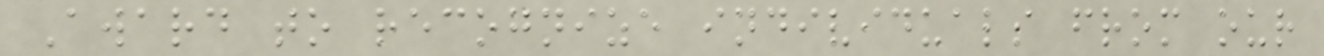Award to recognize individuals from our
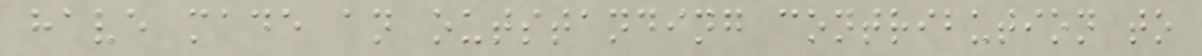have made an outstanding contribution to
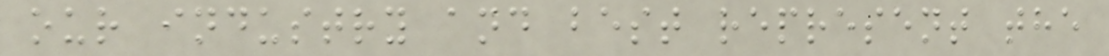our industry and best represent the
